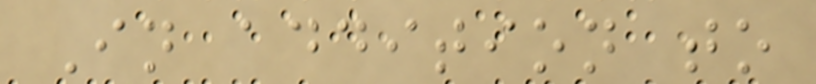In addition to
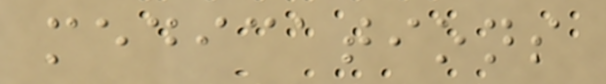medications
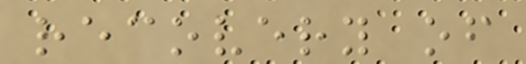recovery of
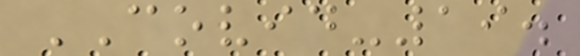COVID-19.
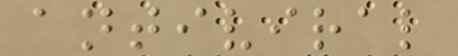antiviral
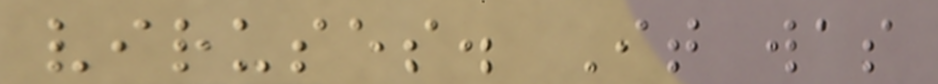viruses. It was
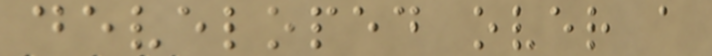developed over a
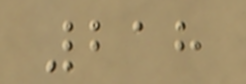218
